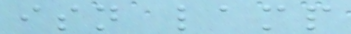isn lamp
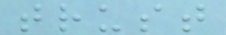trust
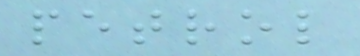petrol
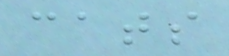cats
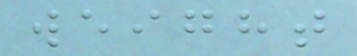weight
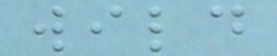wild
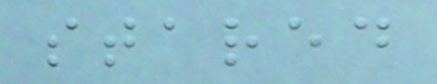stared
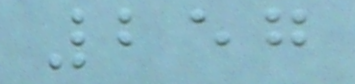257
